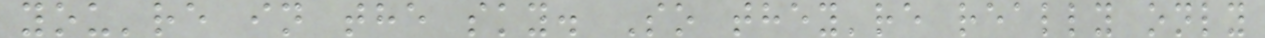you're in the sky. So they're really only
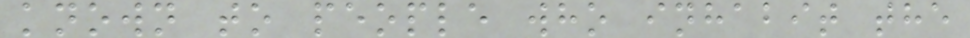known to people who inhabit the
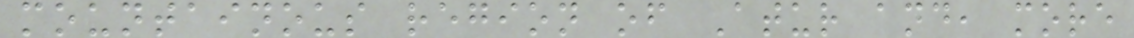mountainous region of Atur and, more
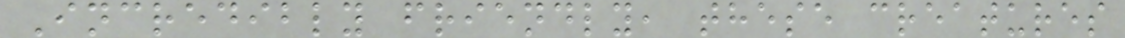Incredibly friendly, these creatures
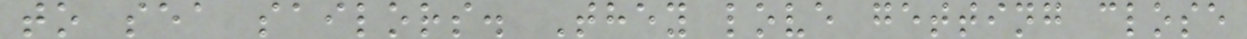to sea sailors. They love getting close
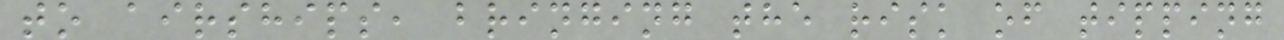to airships, bringing the risk of tipping
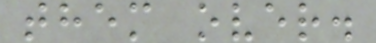them over.
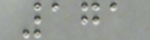171
